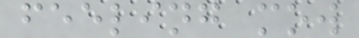feeling mow
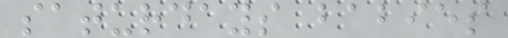saturdays babies
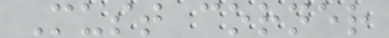Must corner
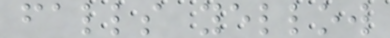falls yellow
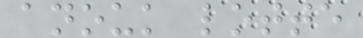anouk lotte
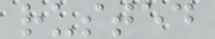rusted
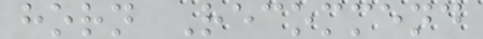horn Recommend
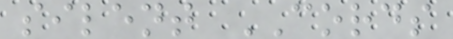silent CORDS
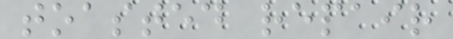toasted repair
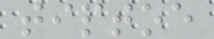tiptoe
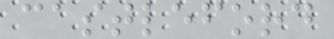castleford
